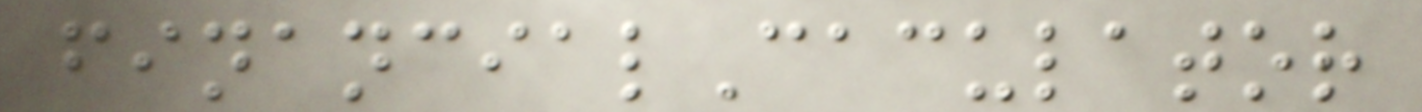financialCaculator
